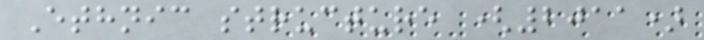Ethnic structure (2011)
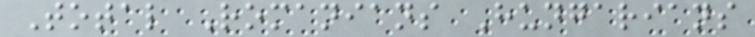Total Romanians Hungarians
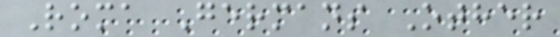Roma Germans Other
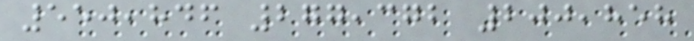550,846 277,372 200,858
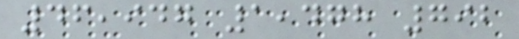46,947 1,478 792
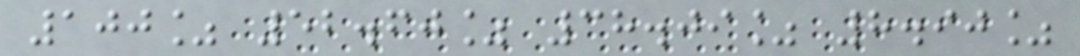100% 52.60% 38.09% 8.90%
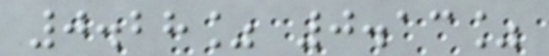0.28% 0.13%
